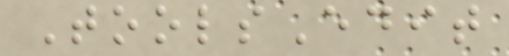ToolsEdit
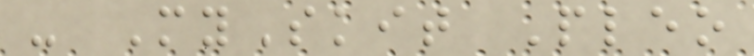- MySkit Pleo
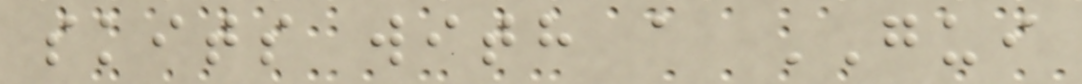skits with a GUI
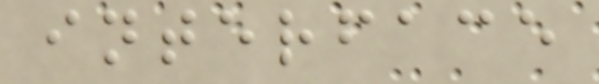interface
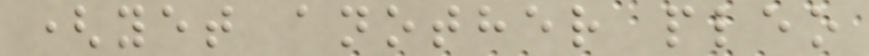(yet another pleo
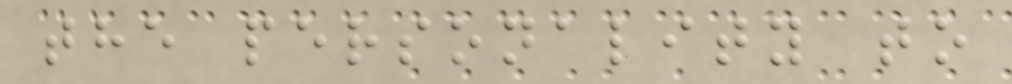the personality to
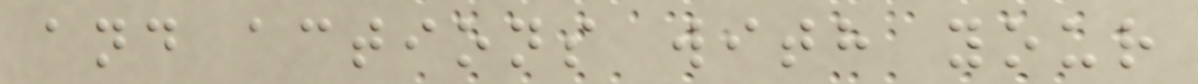and actions with your
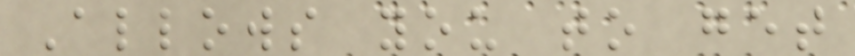Allows you to get
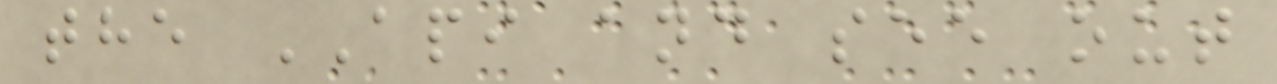the API and see out
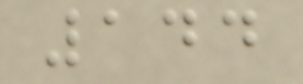144
